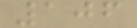106
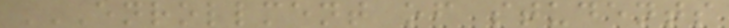ENROLLMENT OF STUDENTS
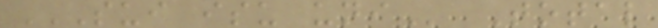SUI ISU UNI Total
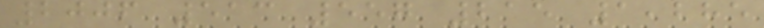2006 513 557 215 1,285
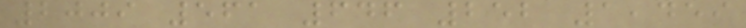2009 561 646 252 1,459
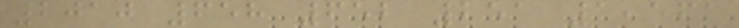2010 658 652 251 1,561
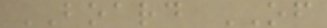BOARD OF
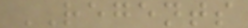REGENTS
